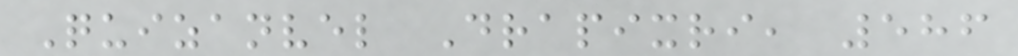Quizanvel Drapixri, 586
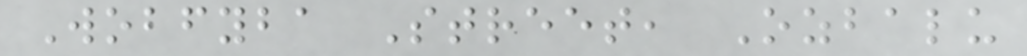Wobfyba Street, Ozbalu
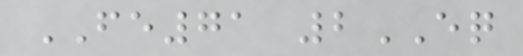FE71 2EQ
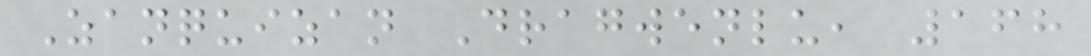Zanquizan Dragwenlu, 168
